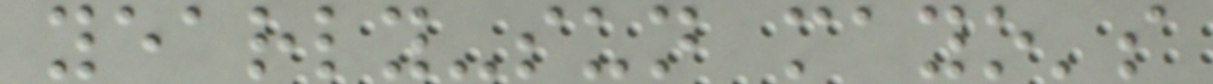yearly-sun mayo's
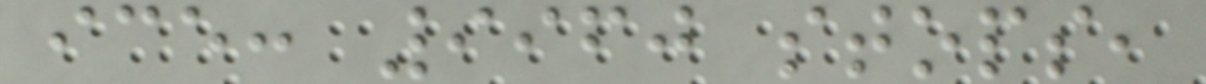ice: 9960 stops,
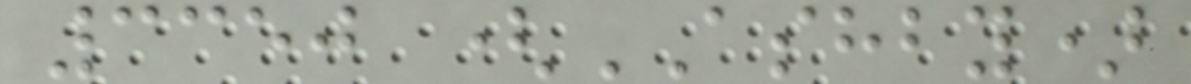3350 (ASHBY)
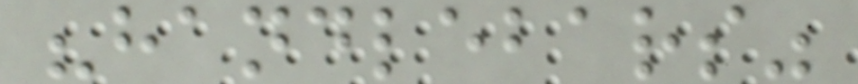"handlebars"
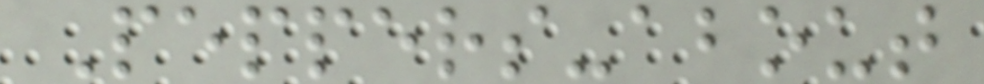Peppers-about
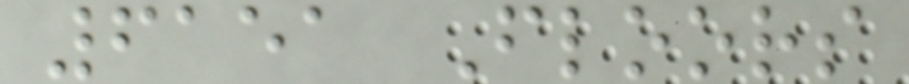6151 Floors
